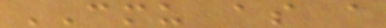CMU as a
